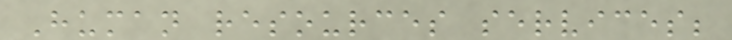Human resources services;
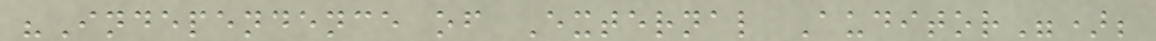"Independence of External Auditor");
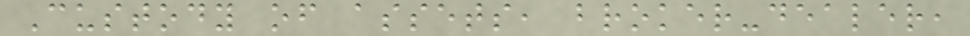Custody of assets, broker-dealer,
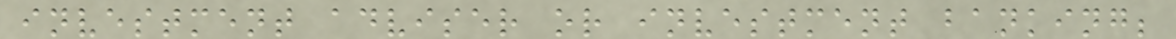investment adviser or investment banking;
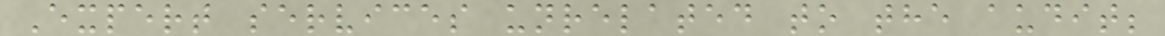Expert services unrelated to the audit;
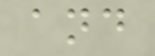and
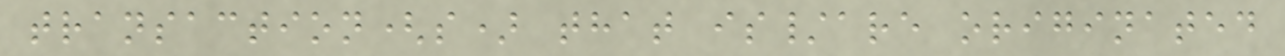transaction(s) that is/are originated
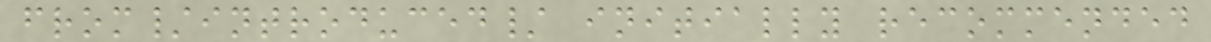from/introduced/ initially recommended
